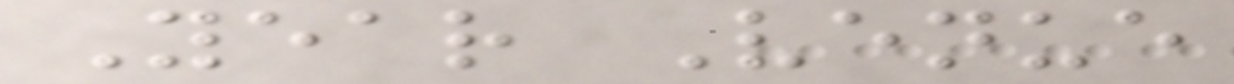Year Venue
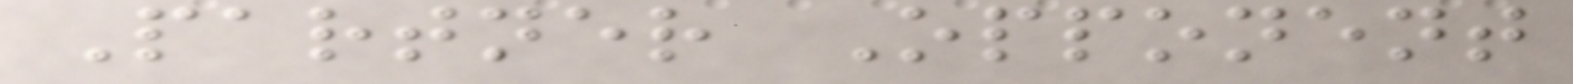Partner Opponent
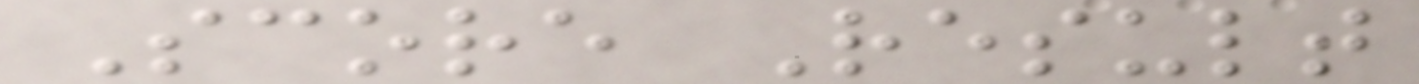Score Result
